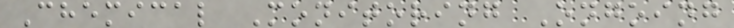Chemical Monitoring Ongoing
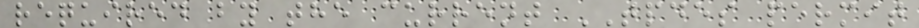required by the current TPDES permit
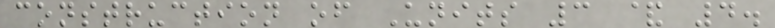construction of Units 3 & 4.
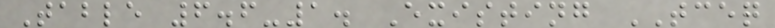Table 6.6-1. Existing TCEQ
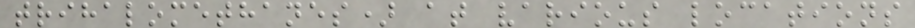trihalomethanes) at various locations
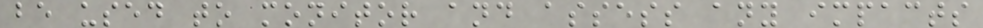be used to monitor and assess any impacts
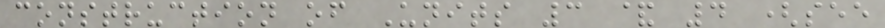construction of Units 3 & 4 (see
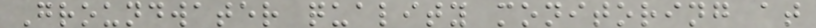Groundwater quality monitoring at
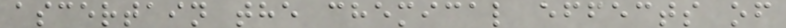ascertain the chemical effects of
